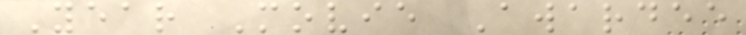Year Movie Awardee
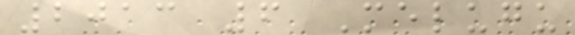2013 6 Melugu
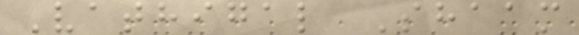Vathigal Shaam
